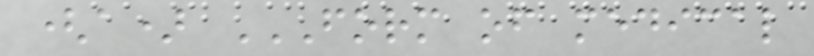(a) FORM OF MEDICAL
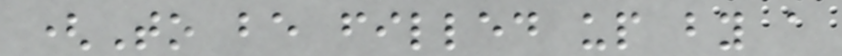(To be filled up by a
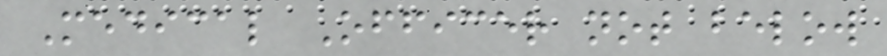Medical Officer not below
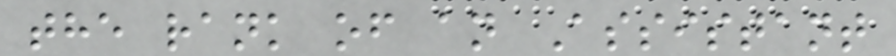the rank of an Assistant
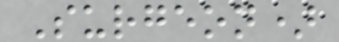Surgeon)
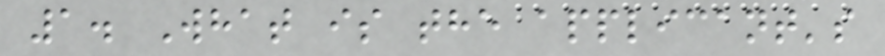1. What is the applicant's
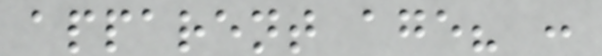apparent age? :
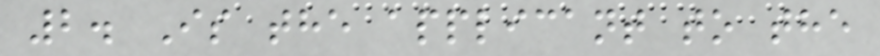2. Is the applicant to the
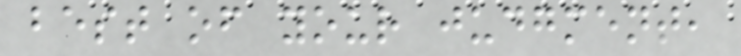best of your judgment,
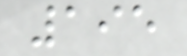195
